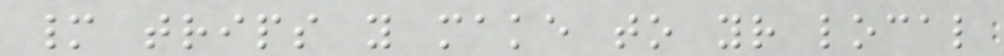many trips you make to your local
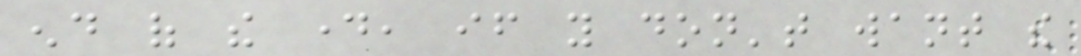end of the day, if you don't want the
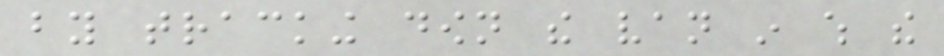by tracking down the van in which the
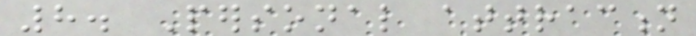8. Personal attraction
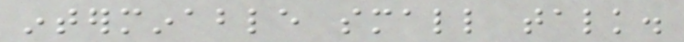interminable small talk.
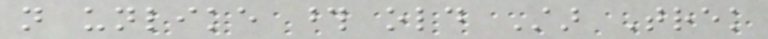not unlike those old Star Trek
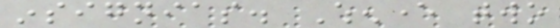insignias. Whenever two
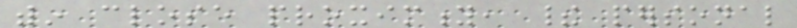within close proximity, their personal
